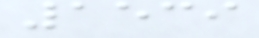1539
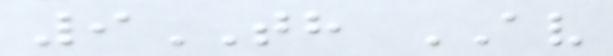9TH AV
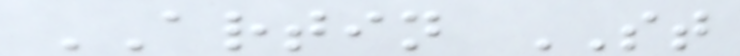ARTIN ST
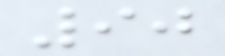90
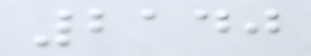2140
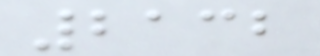2132
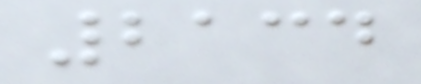2134
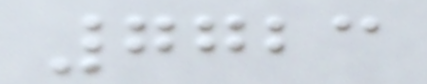7723
